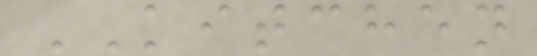KITCHEN
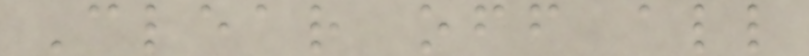Clear off all
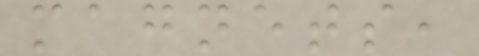magnets,
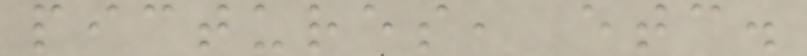pictures, etc.
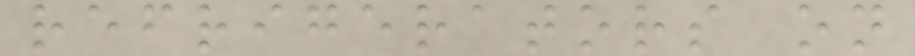refrigerators on
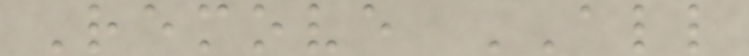Remove ALL
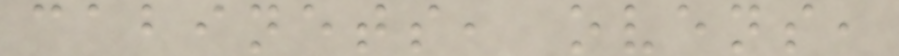cabinets, ovens,
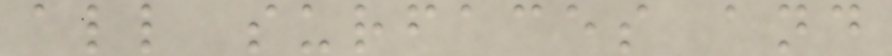all surfaces and
